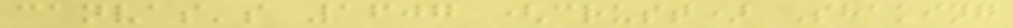canvas's 1607 (crust) Shaking
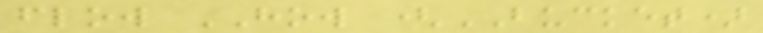flow HOW (BUCKET)
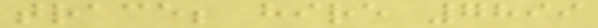trace; hire 7899
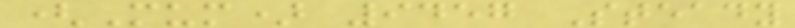(Mum) 9457 Steady
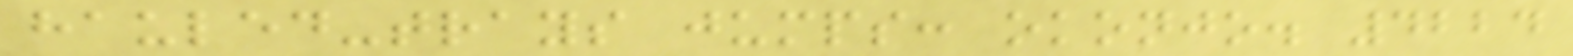hauled-trays jumps: okonjo. 4224
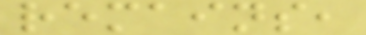remains,
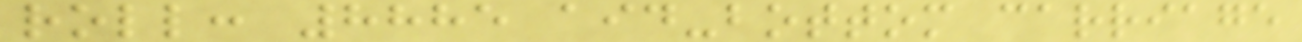roll: 8885 aid-bottom carriage
